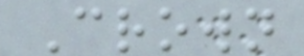Crown
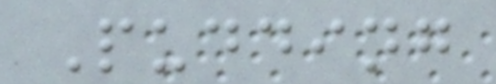Pudding
